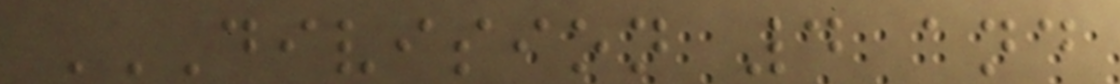DIVISION 4 AND
